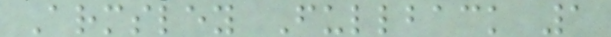Armsley Fullback 1
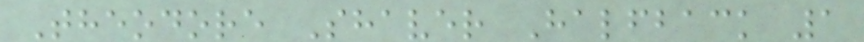Theodore Shaver Halfback 1
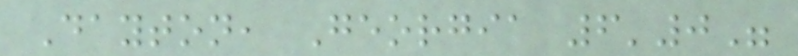Dayton, Georgia 6'0"
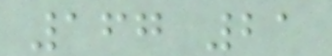167 21
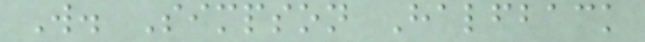W. Simpson Halfback
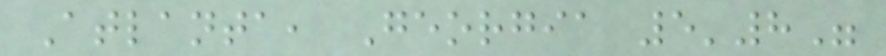Atlanta, Georgia 5'8"
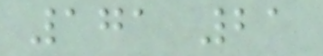171 21
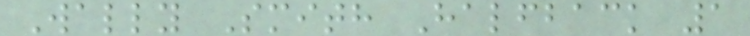Wally Smith Halfback 1
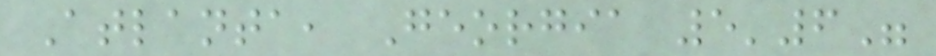Atlanta, Georgia 5'6"
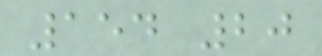154 20
